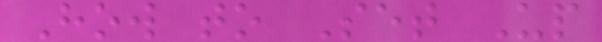How to Set Up
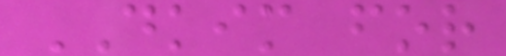DKIM for
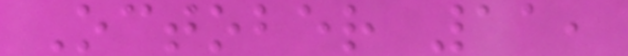October 11,
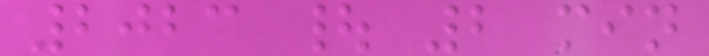2023 | 2 min
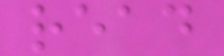read
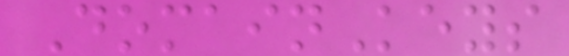DomainKeys
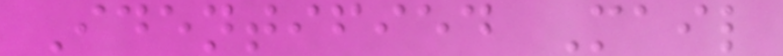Identified Mail
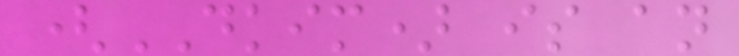(DKIM) is an
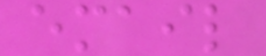email
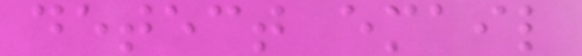detect email
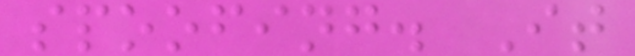spoofing. It
